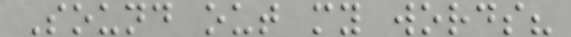Sound out my words?
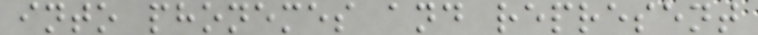into phonemes and represent
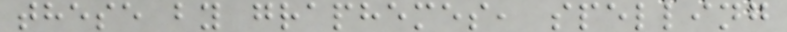these by graphemes, spelling
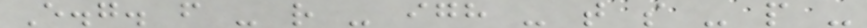E.g. f - r - igh - t s - p -
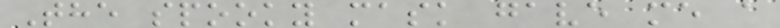The spooky mask gave me a
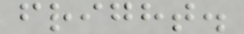fright.
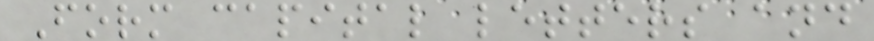Form capital letters and
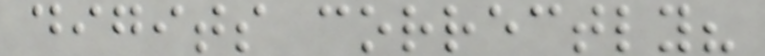digits correctly?
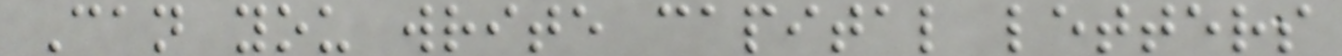Can you write capital letters
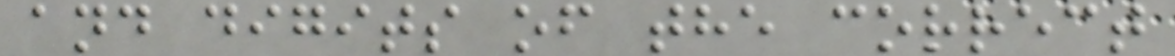and digits of the correct
